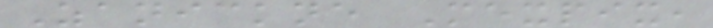Zanickne Mexpix,
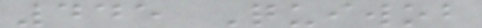445 Quiwob
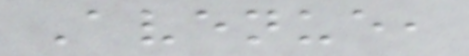Avenue,
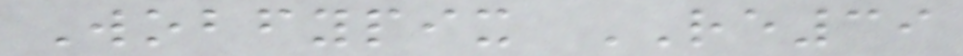Wobfypix RE39
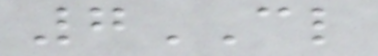7CL
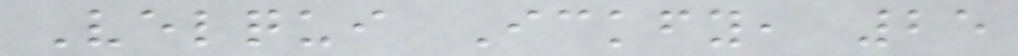Velqui Ickfy, 25
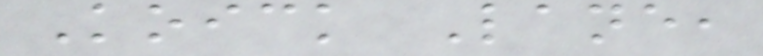Koick Lane,
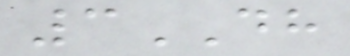3DH
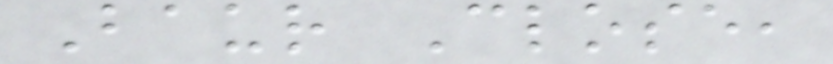Baur Close,
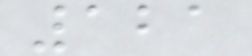121
